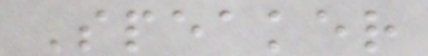Speaker
